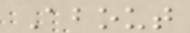About
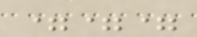===
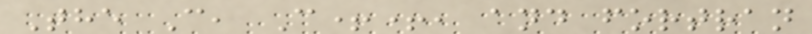The C, C++, and fortran
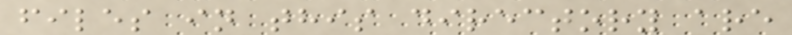files in this directory are
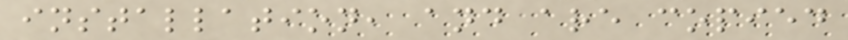installation, and are copied
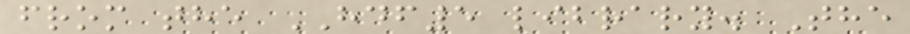from the HDF5 library. The
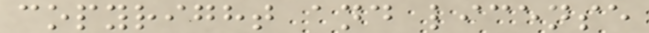copyright and license
